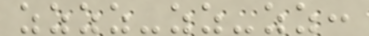zzzz-zz-zz:
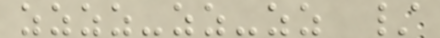zzzz-zz-zz /
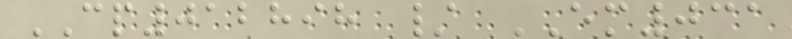CP012898 / EM031
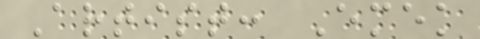Artist: Emek
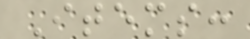Items:
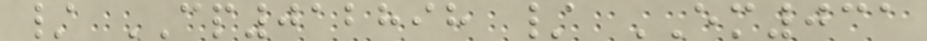/ CP012898 / EM031
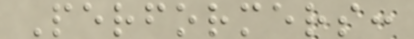Performers:
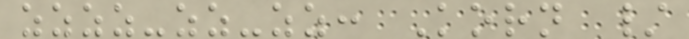zzzz-zz-zz: Korn /
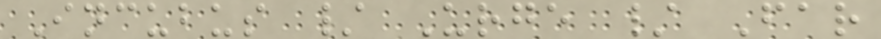Incubus / Urge / Far
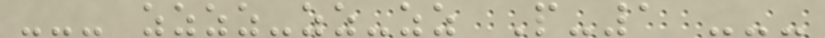--- zzzz-zz-zz P-1 ---
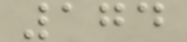174
